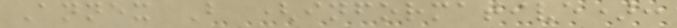Annex B (informative):
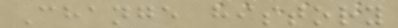Change history
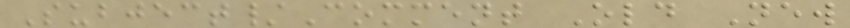Subject/Comment Old New
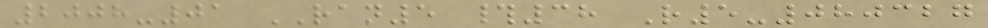2008-01 RAN5 #38 R5-080327
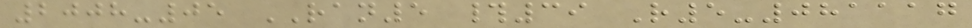2008-05 RAN5 #39 R5-081117
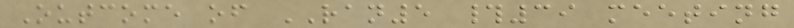Outcome of RAN5 #39 meeting
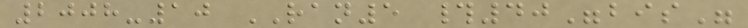2008-10 RAN5 #40"bis"
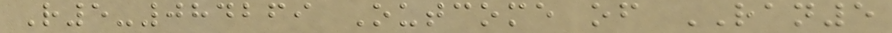R5-084269 Outcome of RAN5
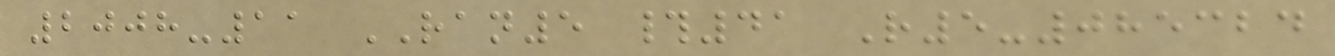2008-11 RAN5 #41 R5-085324
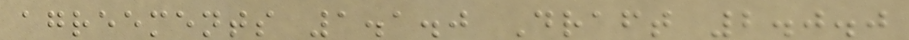agreements 1.1.0 Draft 2.0.0
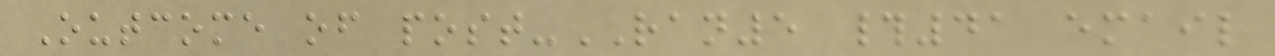Outcome of post-RAN5 #41 email
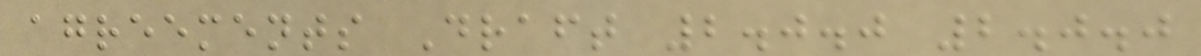agreements Draft 2.0.0 2.0.0
